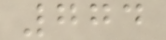774
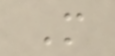M
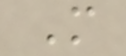M
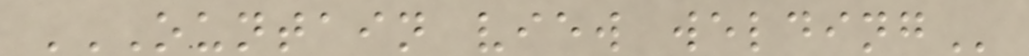OUNTAIN VIEW WELDING
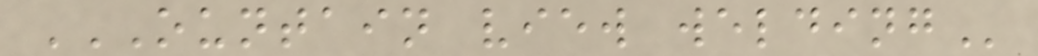OUNTAIN VIEW WELDING
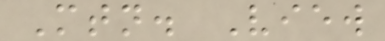Mtn. View
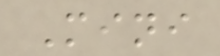Mini
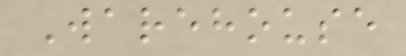Warehouse
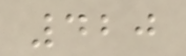420
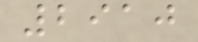2910
